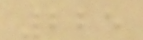225
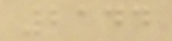2144
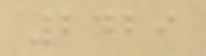2429
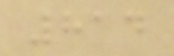814
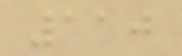110
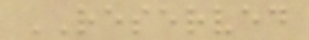RESERVED
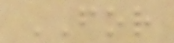FOR
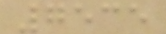7535
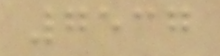7537
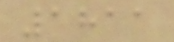1811
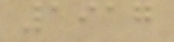1917
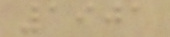1901
